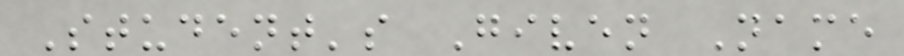Student's Given Name
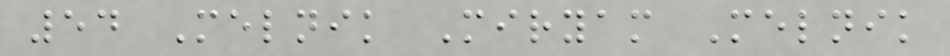54 Melnik Miryam Melnik
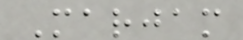Marjam
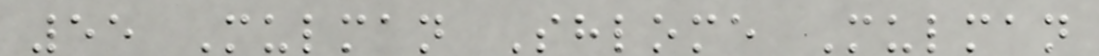55 Mulman Shlome Mulman
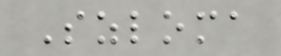Szloma
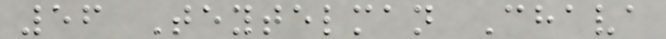56 Teytelman Chava
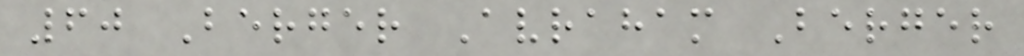60 Berger Avraham Berger
